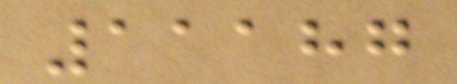11187
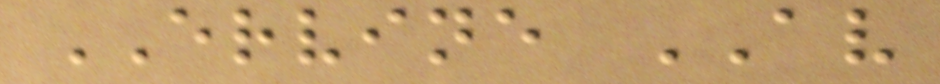ERVINE AV
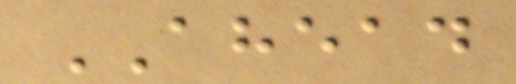AHEAD
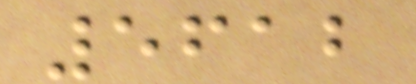5612
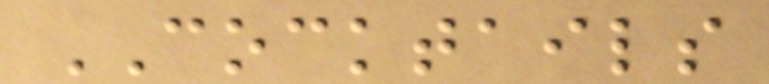COCKTAILS
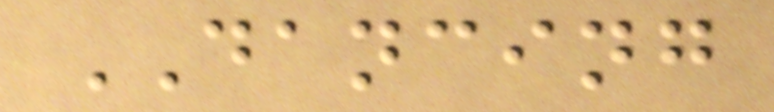DANCING
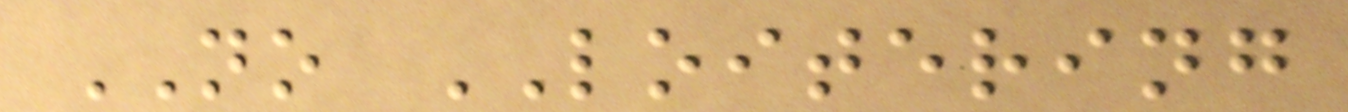NO LOITERING
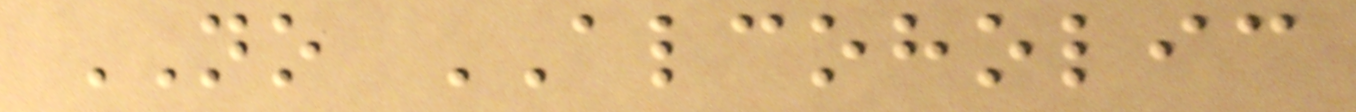NO ALCOHOLIC
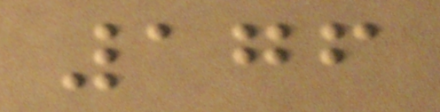176
